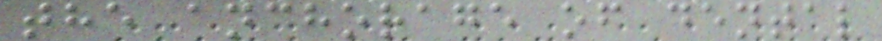the anchorage of dental
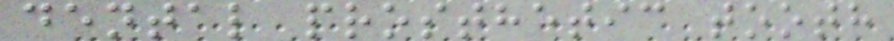dental prosthetic tooth
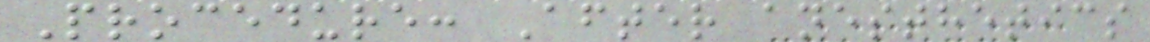Procedure: After anesthetics
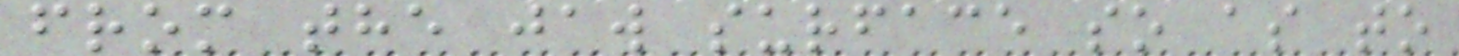from the jaw surface so as to
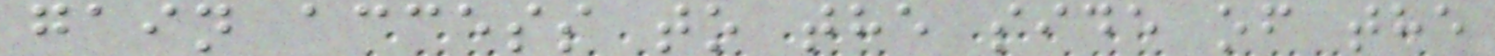gain access to the side of the
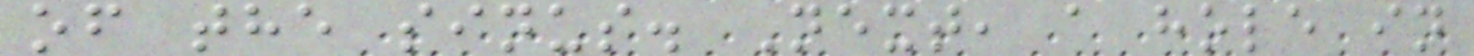of the sinus. Next, a hole in
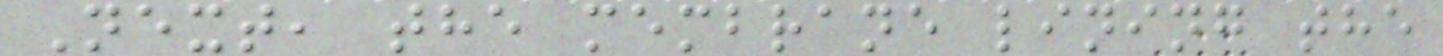Next, the membrane lining the
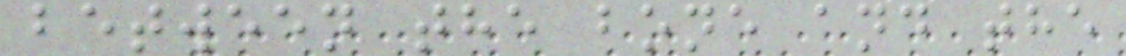between the bone and the
